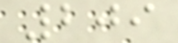209
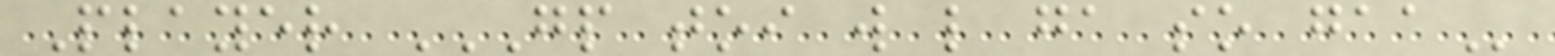Player GP TOI W L GA SO GAA
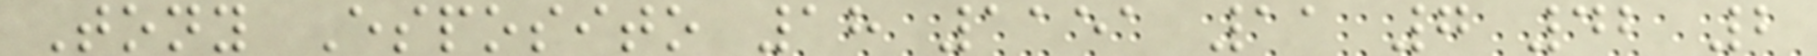Tony Esposito 18 1151 11 7 42 2
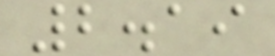2.19
